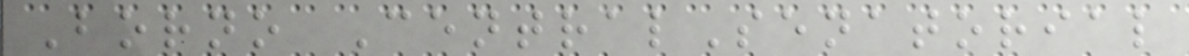Borno CentralSenatorial
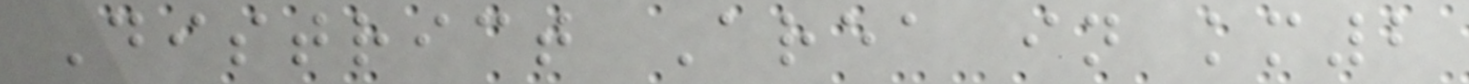District Area in km2
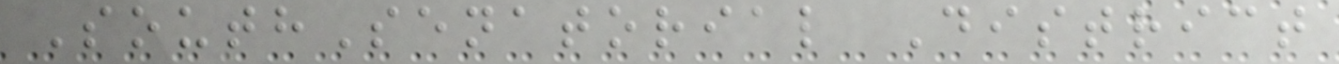SouthSenatorial District
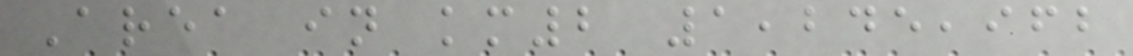Area in km2 1,245,962
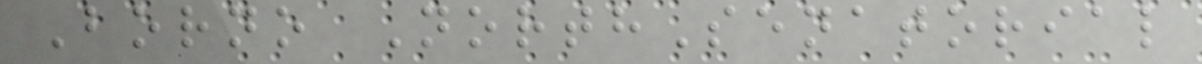Borno NorthSenatorial
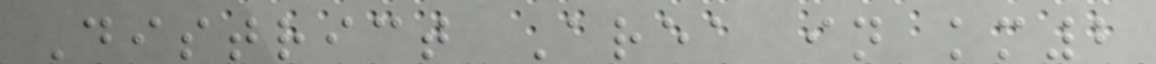District Area in km2
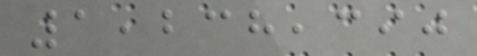1,238,390
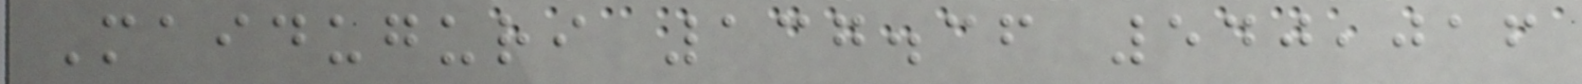Maiduguri 137.36 540,016
